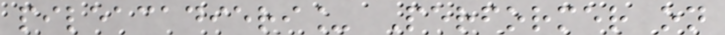pileacadieri_ Performer on
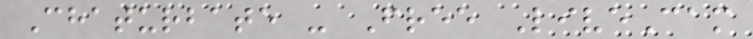Chaturbate - Free LiveCam
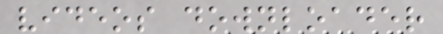videos downloader
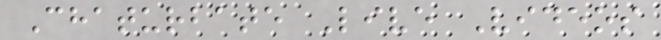Chaturbate Live Videos
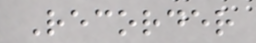Recorder
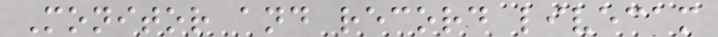Monitor and record livecam
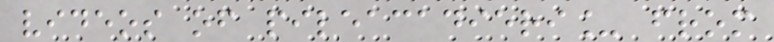videos of pileacadieri_ from
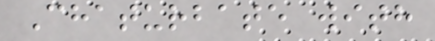Chaturbate with
